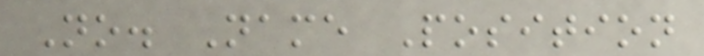No. Name Position
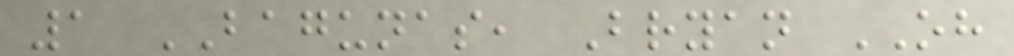1 BAGUNAS, Bryan OH
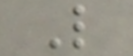L
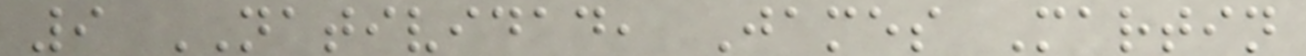9 NATIVIDAD, James Martin
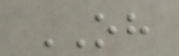OH
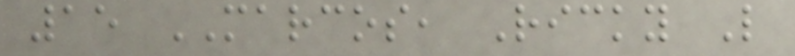15 MARCOS, Ricky L
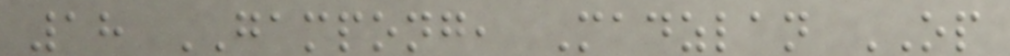18 GAMPONG, Madzlan OP
